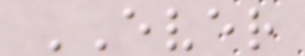EVER
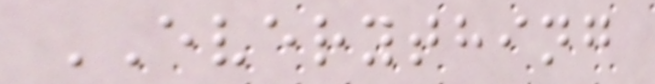EVERYTHING
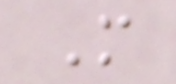M
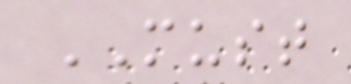MUST
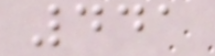441
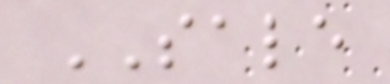SALE
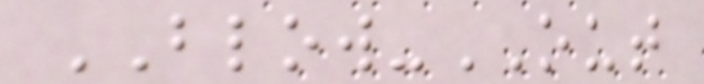BLOW-OUT
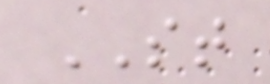ST
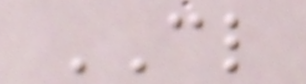CL
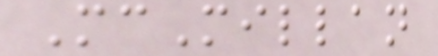McMillan
